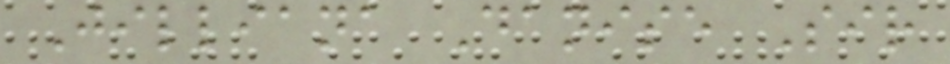Jilliana Danise Sir
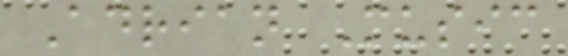Adrian Music
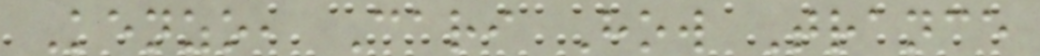Kenzo, Cari How Trance
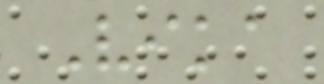Vika
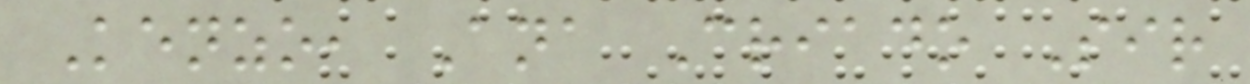Kenzo, Ana Criado Sir
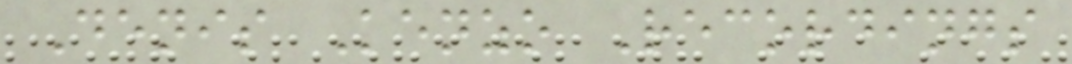Denis Kenzo Recordings
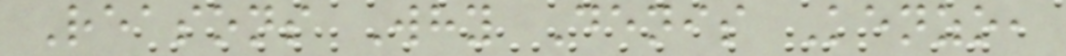Reasons Why Denis Kenzo,
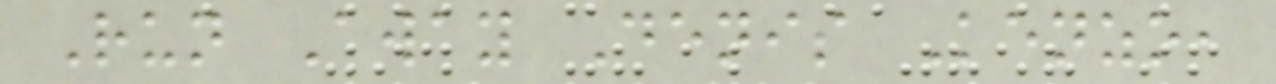Run Away Denis Kenzo,
